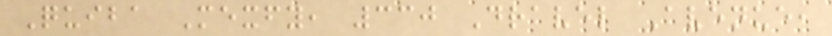Quiba Mexfy, 330 Dravel Avenue,
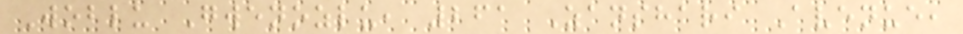Woblu Gwenozlu, 261 Zanshari Avenue,
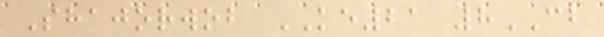Shajorwob KE21 8CB
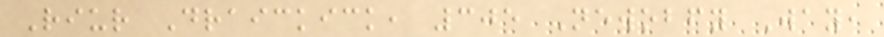Riur Draickick, 305 Newobfy Way,
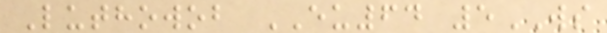Luthowob EU64 5WS
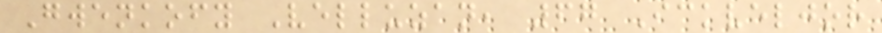Gwenkofy Velluzan, 67 Ickveljor
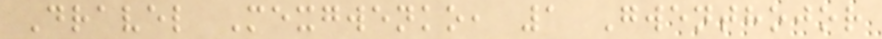Dravel Mexgwenko, 1 Gwenthojor
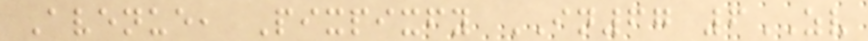Avenue, Pixpixfy IN67 6ZV
